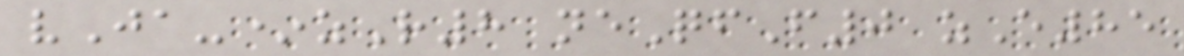vJa-*zR8 neQfF0 zE85
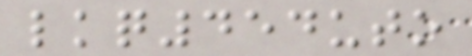lkq454uto
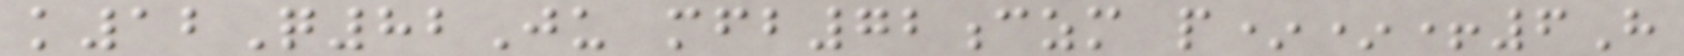k12Q82Ju mfb72czm p**+6H
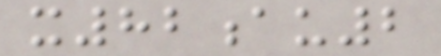x82au2
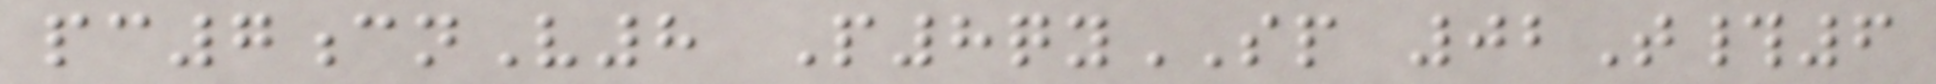pc7cnV8 P8qySP 02T#6
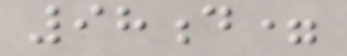98d=
